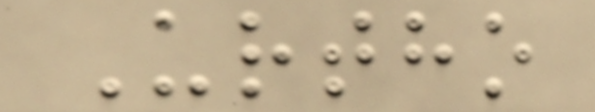Urtho
